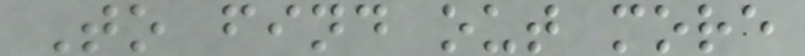To find out more
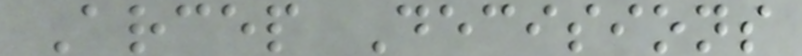Arcep Decisions
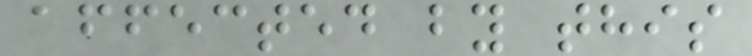affected by this
